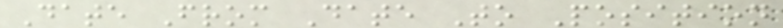Date From Date To Position
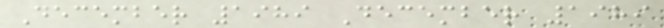December 1989 December 1989
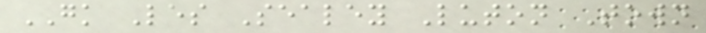GK Les Sealey Luton Town
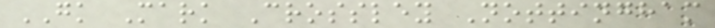GK Mark Crossley Nottingham
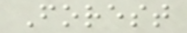Forest
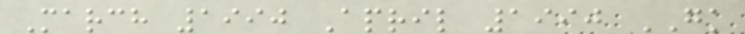March 1990 April 1990 GK
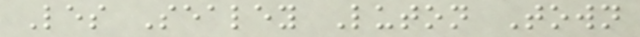Les Sealey Luton Town
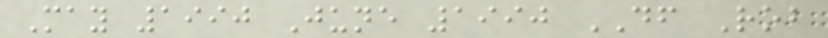May 1990 June 1990 DF Rob
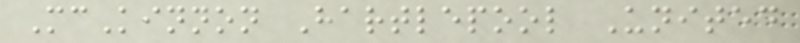McKinnon Hartlepool United
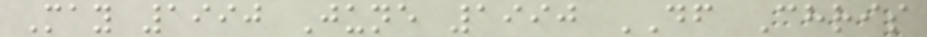May 1990 June 1990 DF Chris
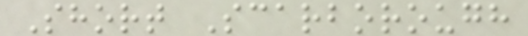Short Scarborough
